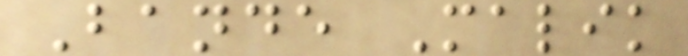Bande Malik
